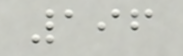196
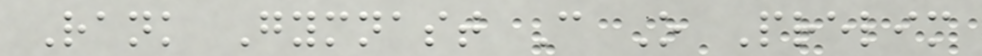Rank Gymnast C O Prelim
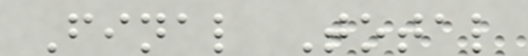Final Total
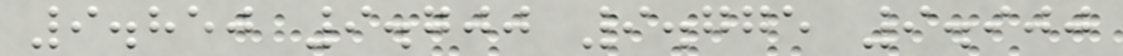9.850 9.700 9.775 9.900
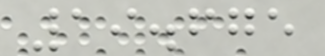19.675
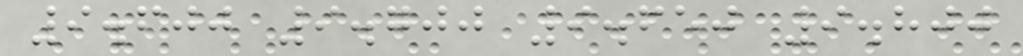9.600 9.700 9.650 9.800
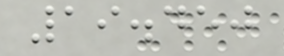19.450
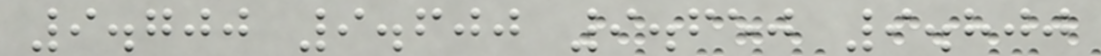9.700 9.600 9.650 9.800
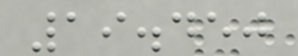19.450
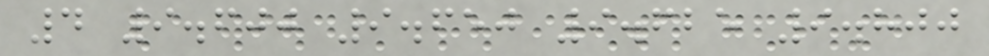4 9.600 9.650 9.625 9.800
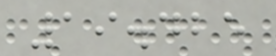19.425
